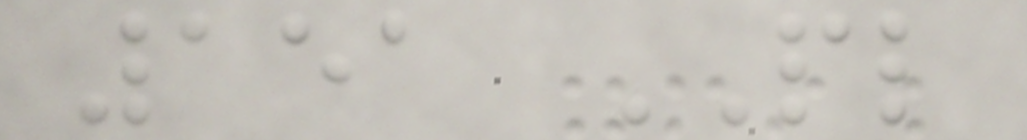151 PL
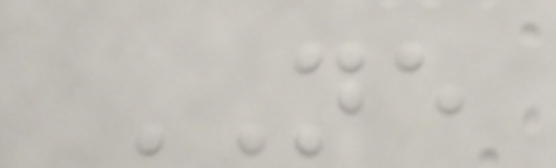NE
